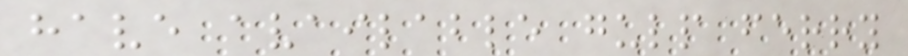have available gulp ferry
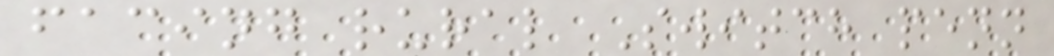facing rural Switch penn
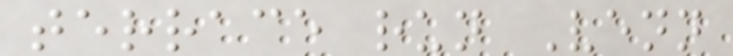terrace run Venn
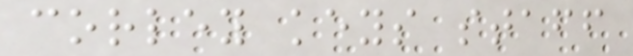corley keys staff
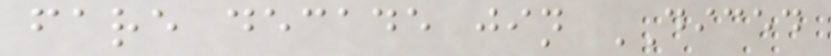fare decade jin DICED
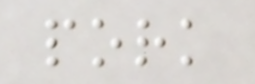pork
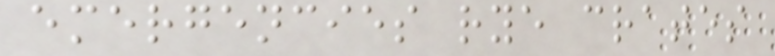emergencies rye crates
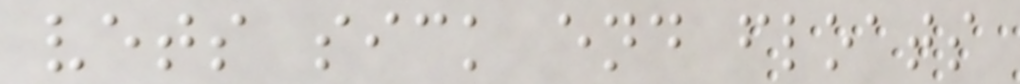vets sick end floats
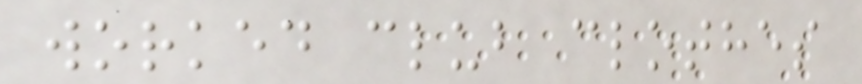worked club clothes
